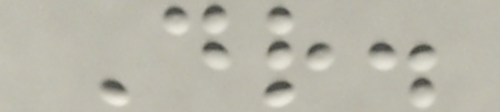Dr.
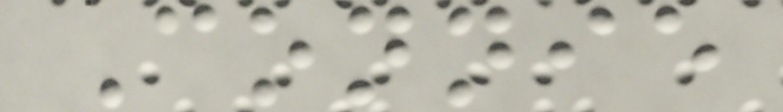Connie
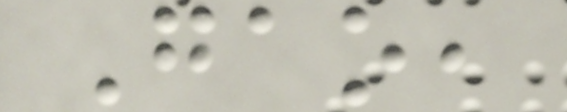Gao,
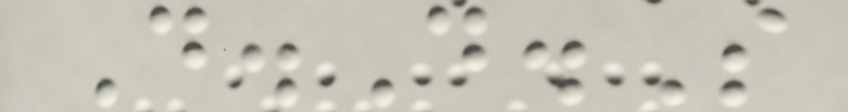D.D.S
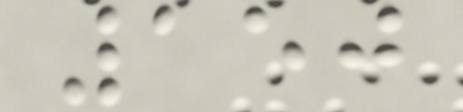150
